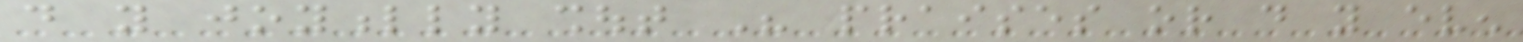do you joyfully shout His praises or do you even
